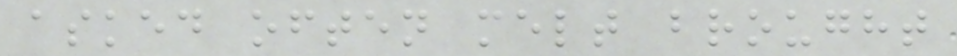asked often melt brought
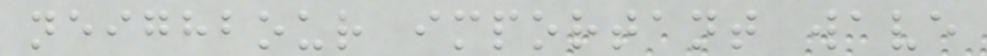neighbour important wave
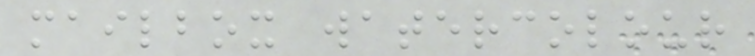mailbox watercolour
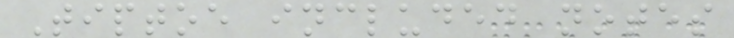Tiptoe included notes
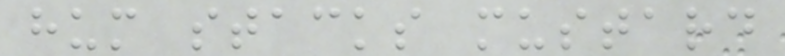hum stacks mustard
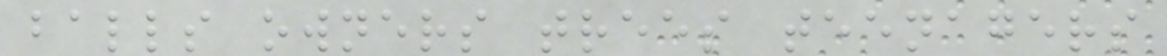balls owners trees teenagers
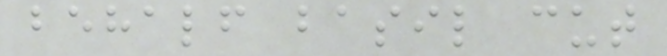behalf basil cut
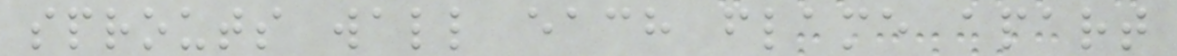sprouts wall each flame apart
